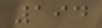194
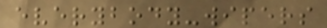everybody-wipers
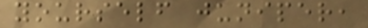yourself juniper,
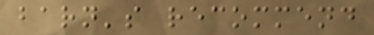barn's recommend
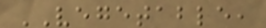VEGETABLE,
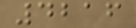4216
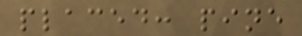placed: pine
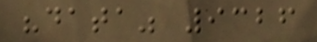"data" 9326
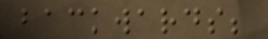backwards;
